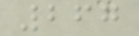267
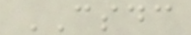CSDC
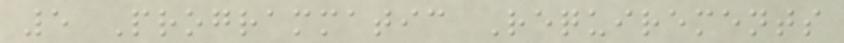5 Programmatic Requirements
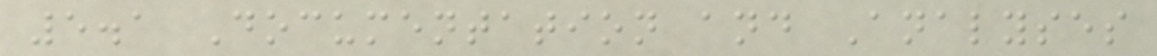5.1 Documentation and Analyses
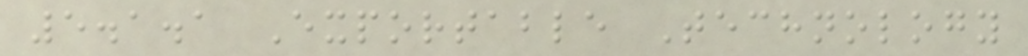5.1.1 Exportable Technology
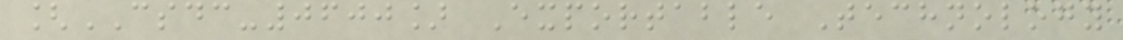[CSDC-0600] Exportable Technology
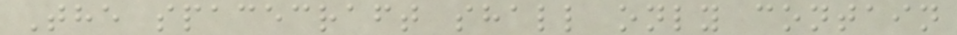The spacecraft shall only contain
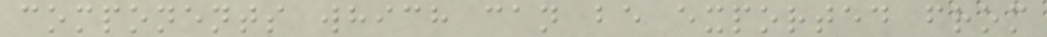components which can be exported from
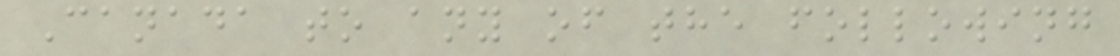Canada to any of the following
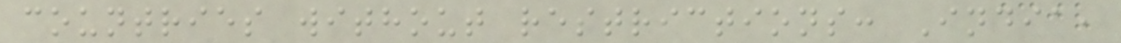countries without restrictions: India,
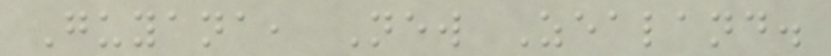Guyana, New Zealand.
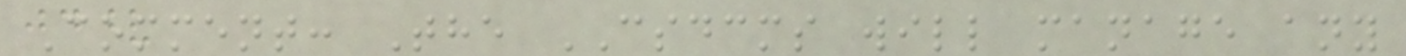Comment: The CSDCMS will manage any
